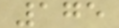175
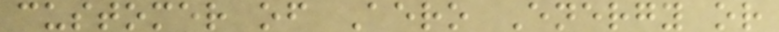customer of Aero Energy or
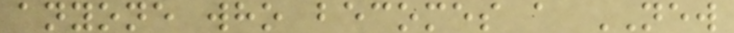anyone who becomes a NEW
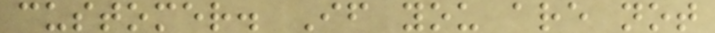customer. If you are not
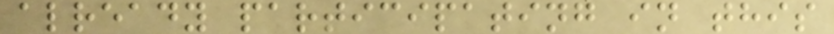already participating in this
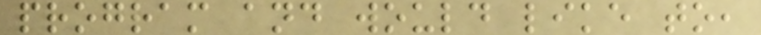program and would like to,
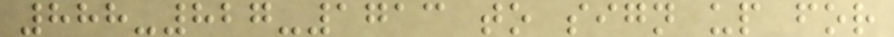888-827-1713 to sign up for
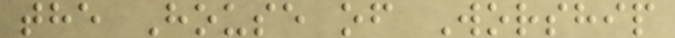the House of Worship
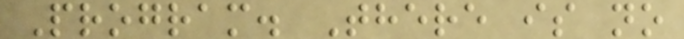Program. There is no
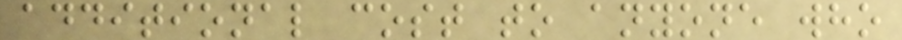additional cost to anyone who
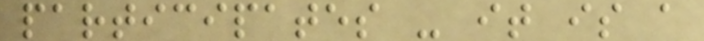participates - it is a
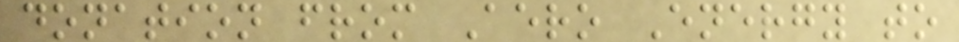donation from Aero Energy to
